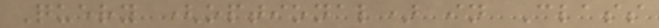Query (optional) in Class
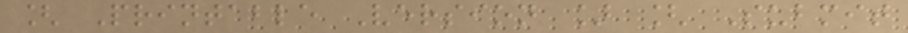[ Printable Version ] [ Submit
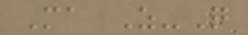Ma Z-Q
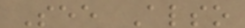See Also
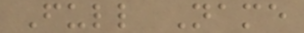Full Name
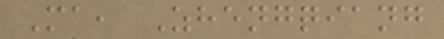Ma, Zhengqiang
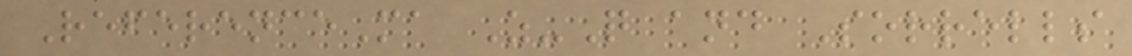ReferenceMa Z-Q and Sorrells
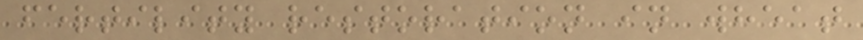fertility restoration in wheat
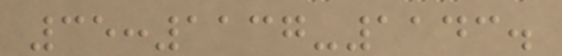35:1137-1143.
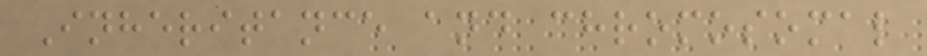Inheritance and chromosomal
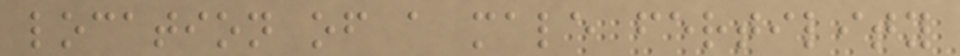location of a male fertility
